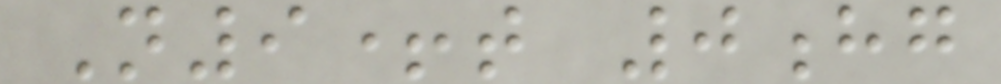N9+t 0hg
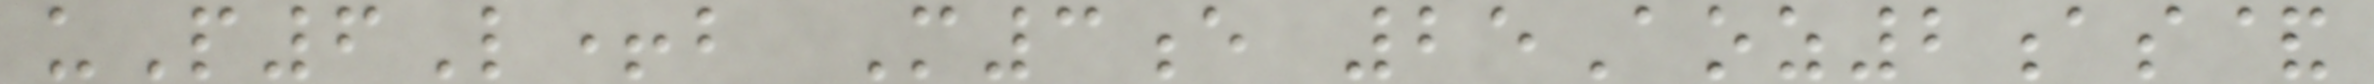uP6L+b M3e 25Aoz2as&
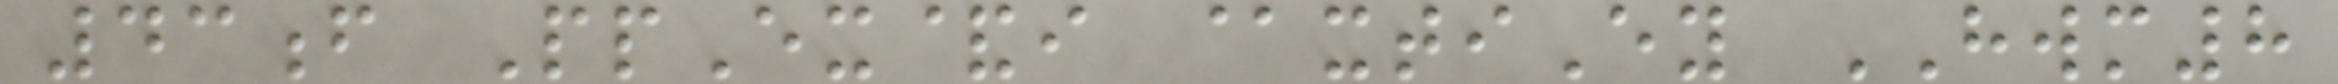43f PpEx&i @xtiEy HWM8
